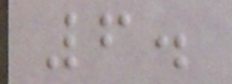6.
